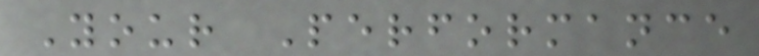Your Performance
